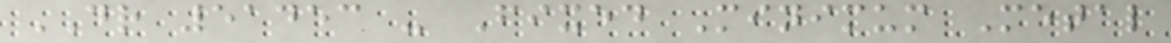DR 51453 - Fixed Minimum Metal
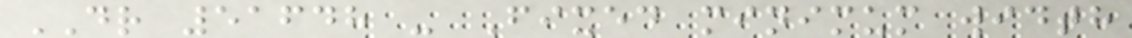DR 51648 - Fixed minimum width
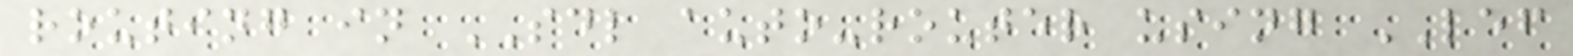routing in SDL auto-router using LEF
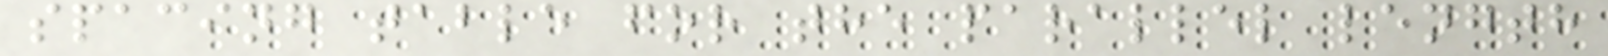spacing table for the parallel length
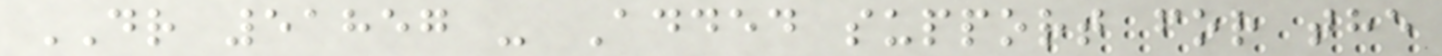DR 51857 - Added support for the
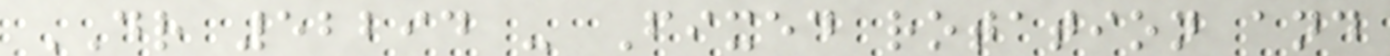DR 52294 - Fixed rotation and
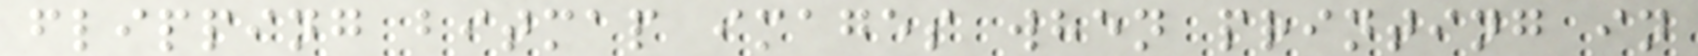flipping bitmap images when printing in
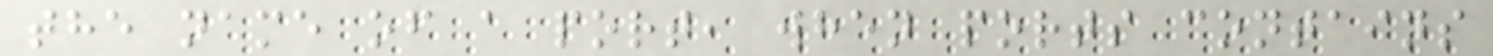the name of a port, when ports contains
